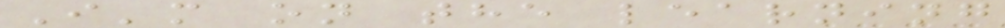I'm on the learning
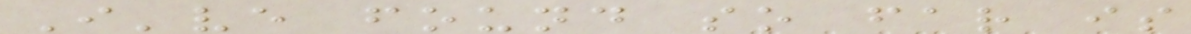I've found so far is
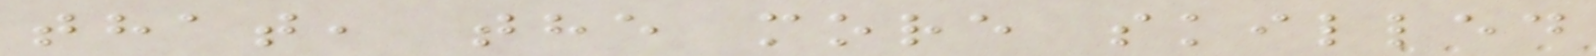that, the more skilled
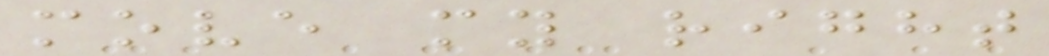move my right
